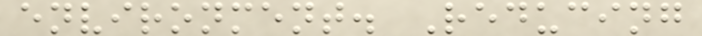environment. Reducing
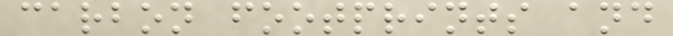carbon footprints and
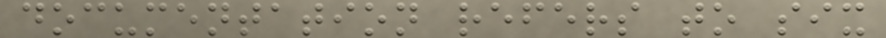documentation refers to six
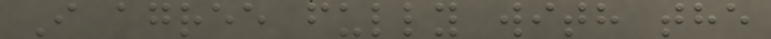I agree fully with the
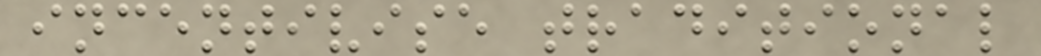incentivise traditional
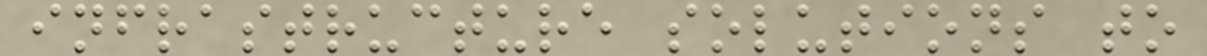infrastructure solutions to
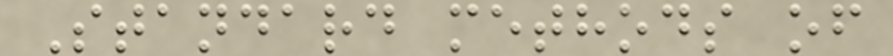Standard methods of
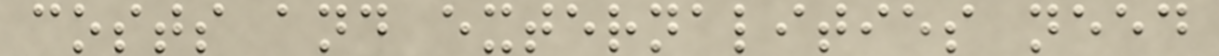costs and externalities need
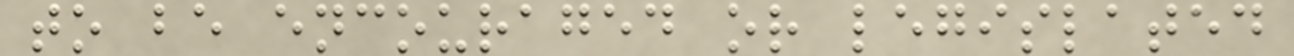to be encouraged or legislated
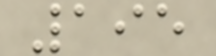195
